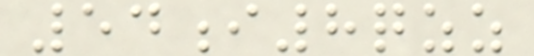54i8qzz
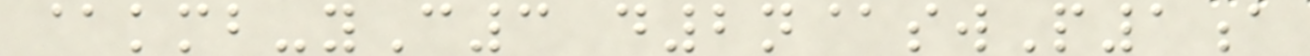@kmb-yC3 d2n@swP1a
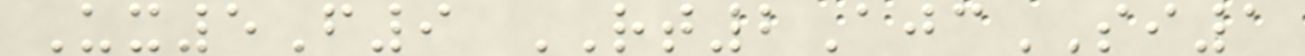Ux5F9 RT2AjcSI1
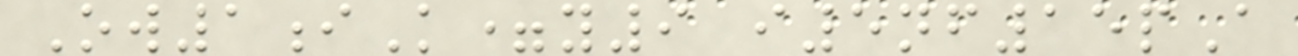Ow1iK=y9 i5nf15pA
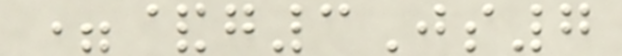=&g3Js7
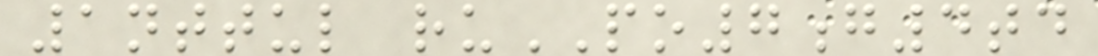1nttul ruPO7g4td
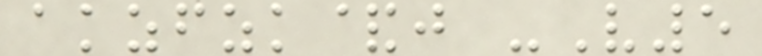akzfzk&j -V5
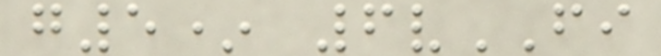g5* 6vFI
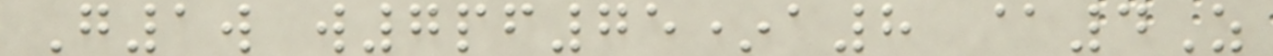G1w w7pf75*a8 @4Z
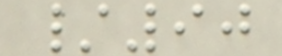/90
